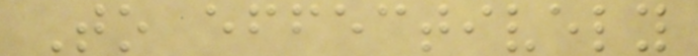To effectively
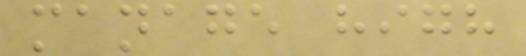manage high
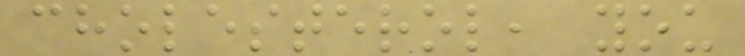cholesterol, you
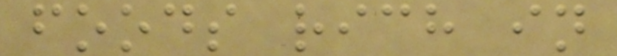foods rich in
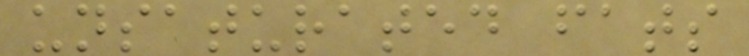unsaturated fats
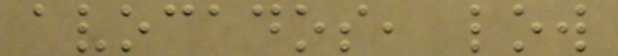avocados, low
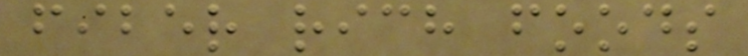fiber rich foods
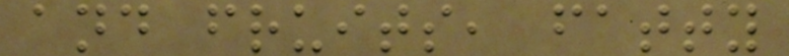and fruits, fatty
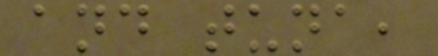and tuna,
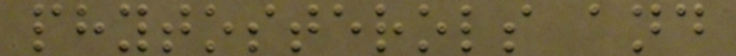phytosterols and
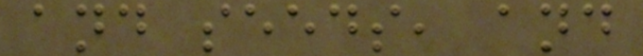and seeds, and
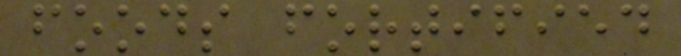foods fortified
